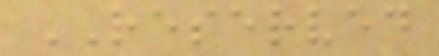RESERVED
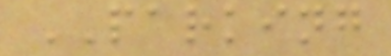PARKING
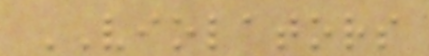VIOLATORS
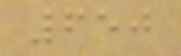650
